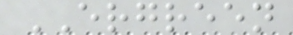ERGREEN
